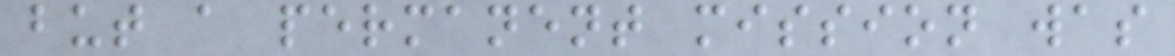but a permanent mission was
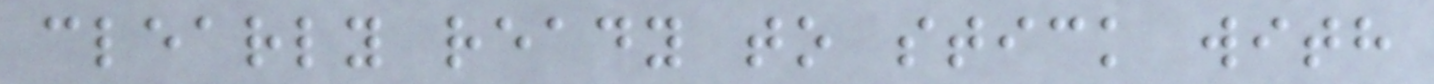clearly ready to stick with
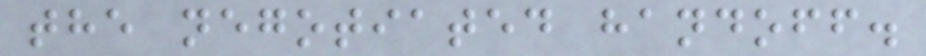the negotiated handoff.
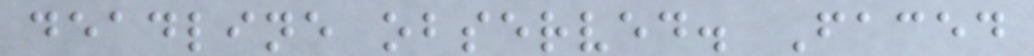deadline observed. Faced
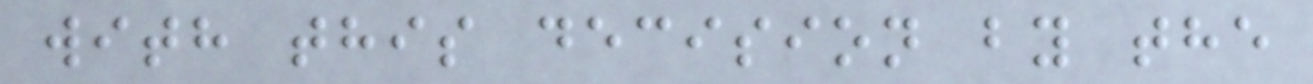with this decision by the
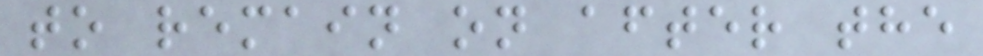to remain on after the
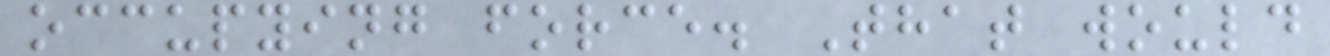occupying force. That would
